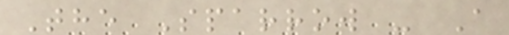The Sparrow - A
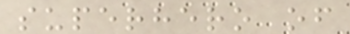superhero of
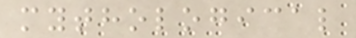mythological
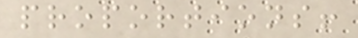proportions!
